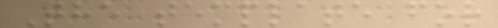The template for
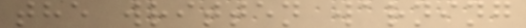the written warning
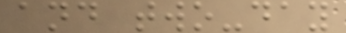and two-day
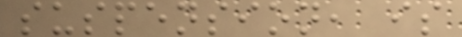suspension, is
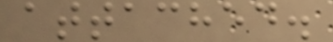attached.
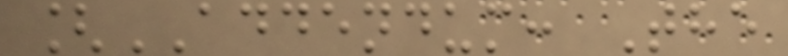[ADDENDUM: The
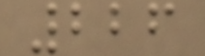226
